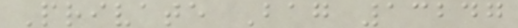Private Bag 13247
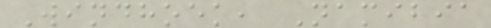Windhoek, Namibia
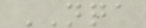NQA
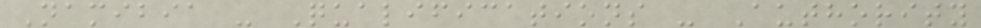Namibia - Qualifications - Authority
